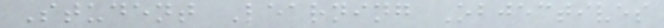Student Learning Objectives
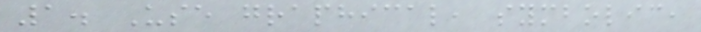1. Use graphical, symbolic,
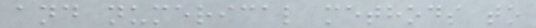and numerical methods to
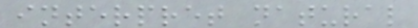interpret natural
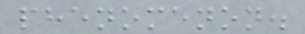phenomenon.
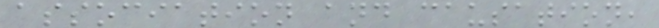association and causation,
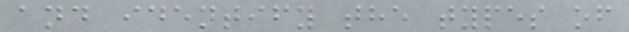and identify the types of
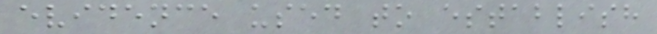evidence used to establish
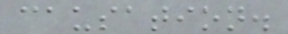causation.
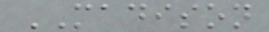MADISON
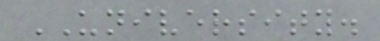UNIVERSITY.
